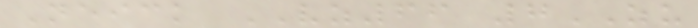Neick VZ66 7ZU
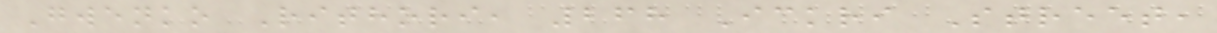Gwenko Rithori, 268 Ickri Street,
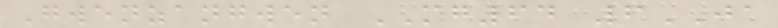Gwenzangwen MG64 6JA
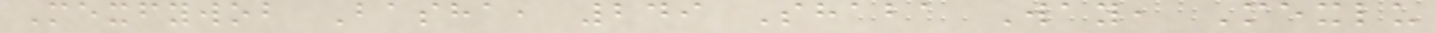Mexfywob Basha, 249 Shaba Way, Mexlu
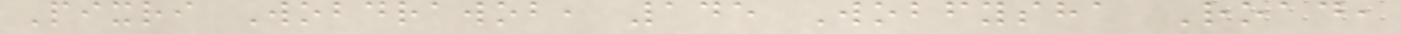Pixri Wobdrawob, 145 Wobfysha Road,
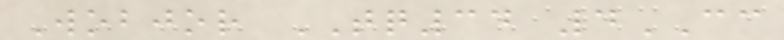Wobjor TQ34 4CC
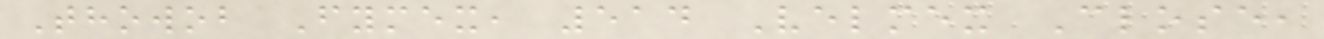Thowob Fymex, 514 Velmex Close,
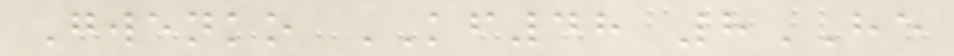Gwenko KF48 8HE
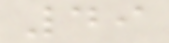49
